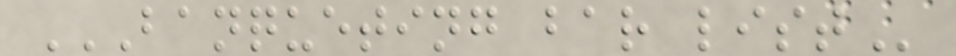BANQUETING BAR LIST
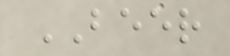BEER
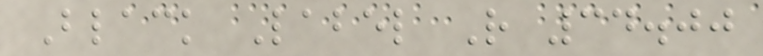Black Label R 34.00
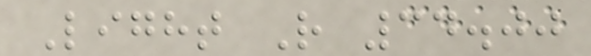Light R 34.00
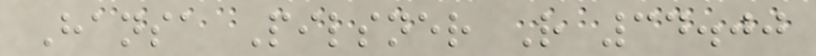Hansa Pilsner R 34.00
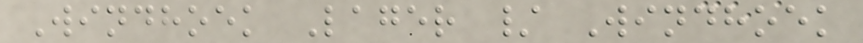Windhoek Lager / Windhoek
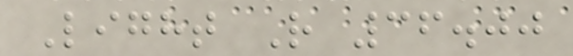Light R 36.00
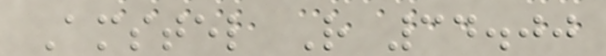Amstel R 34.00
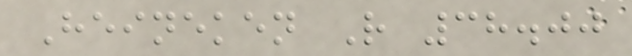Heineken R 38.00
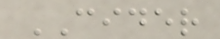CIDER
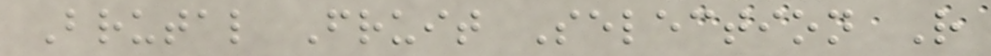Brutal Fruit Selection R
